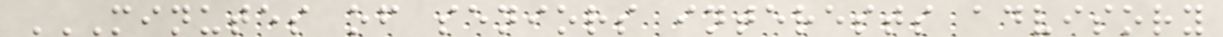MINUTES OF SENIORS INTERESTS ADVISORY
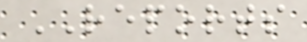REPORTS
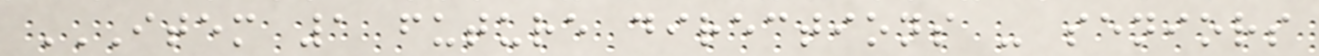ITEM 1 FUTURE DIRECTIONS - SENIORS
